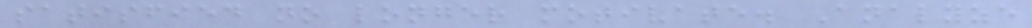satisfied no longer motivate. Analyze
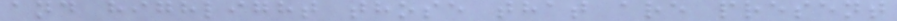and highlight those that are present
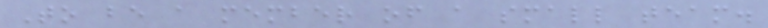To be a member of a small team.
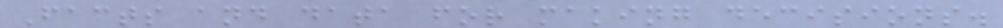Facts and data for making decisions.
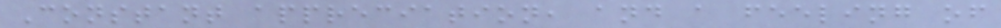Constant appreciation, and a feeling of
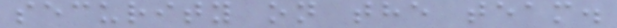security on the team.
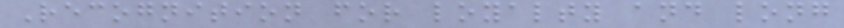Recognition for loyalty and long
